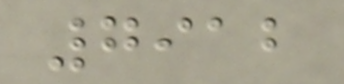7912
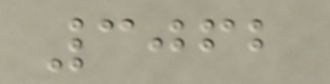3062
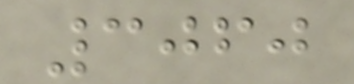3060
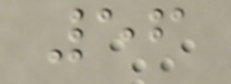56
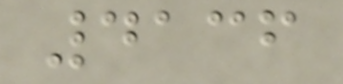4136
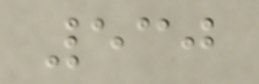530
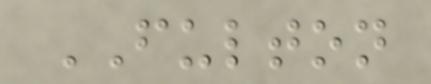FULTON
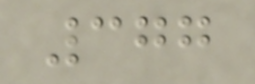377
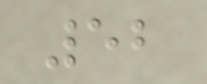52
